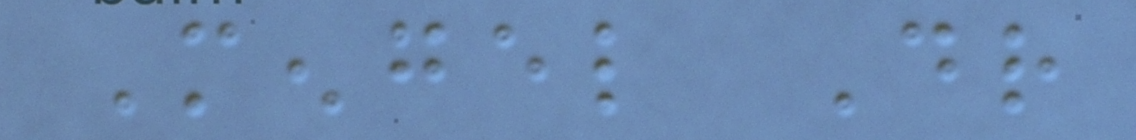Mengel Dr
